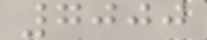7000
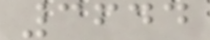3644
